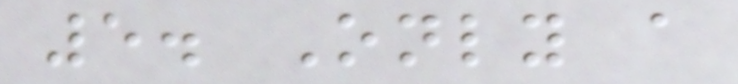5. Only a
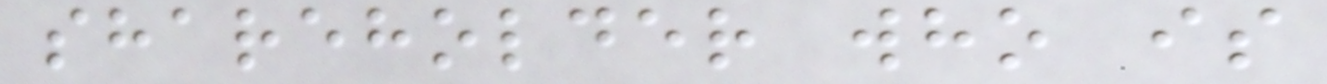shareholder who is
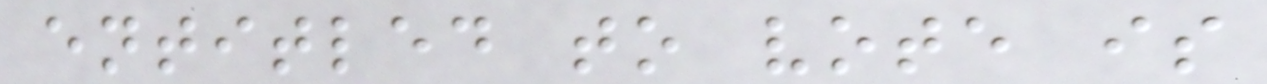entitled to vote is
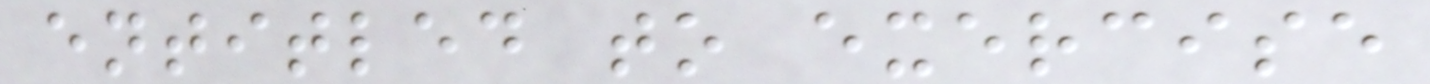entitled to exercise
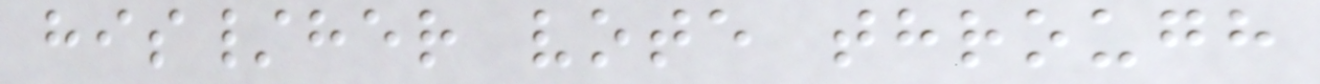his/her vote through
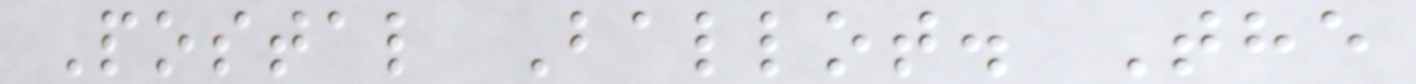Postal Ballot. The
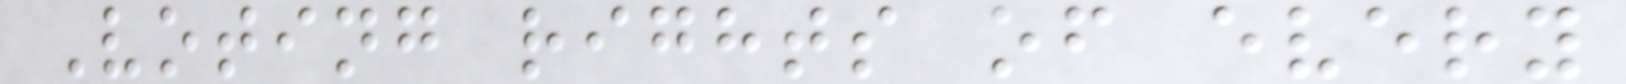Voting rights of every
